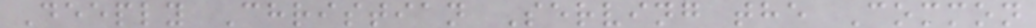Deeply Christian Serving the Common
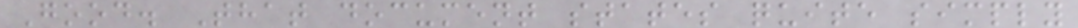Good. That document states quite simply
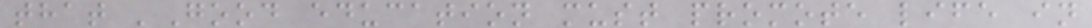that 'Good education must promote life in
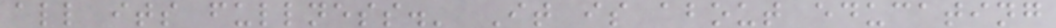all its fullness.' It is about educating
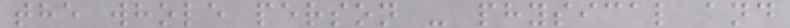the whole person - physical and
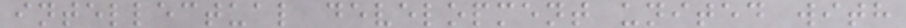intellectual development united with
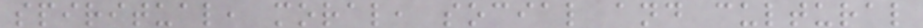spiritual, moral, social and cultural
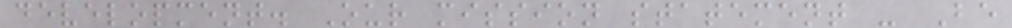development. Our mission statement - Be
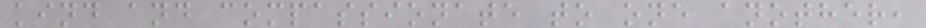kind and compassionate to one another,
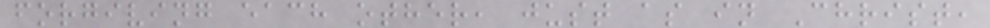forgiving each other, just as in Christ,
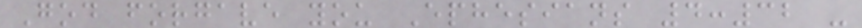God forgave you Ephesians 4:32 -
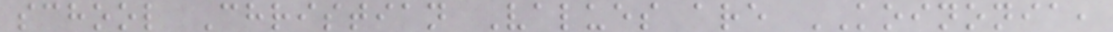school Christian Values are KOINONIA,
